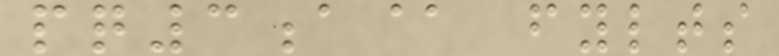pq3a@ fylts
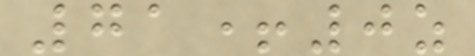71+0z
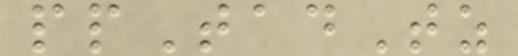ppTadTz
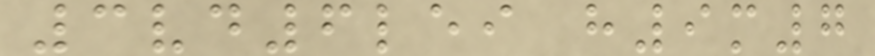3vd6lei h9m7
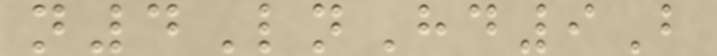n4LnHd9B
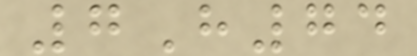7H74
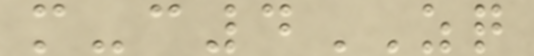m-c4ZQ
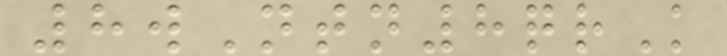8wNtn8qrK
